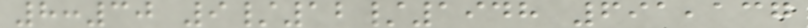8:30 9/12/1948 691,137
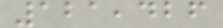121,426
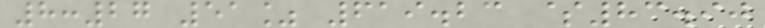8:27 51% 619.23 $83.90
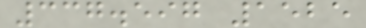337.597 1525
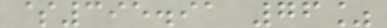$395.91 76%
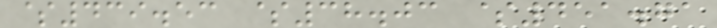$439.53 $38.03 $451.71
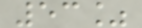53%
